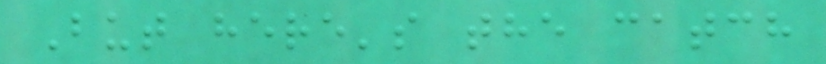But here's the catch
